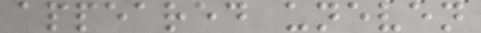appeared uneven
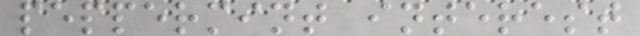peppermint interest
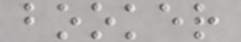booker
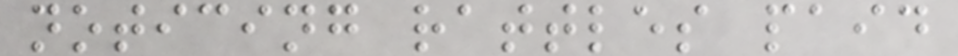noticing rattles paid
